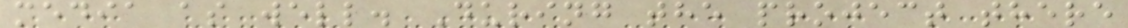media as well. During the project there
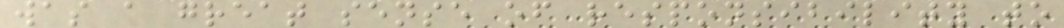was a great sense of responsibility to
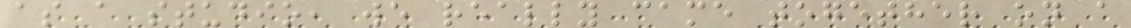as a studio, we really came together on a
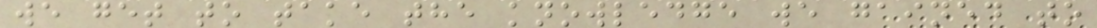we get to take the knowledge we gained to
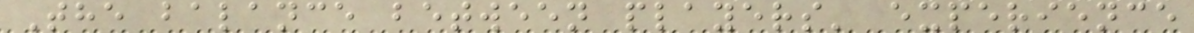The balance between players' experience
